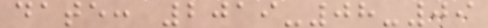date: 2019-08-09
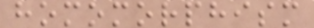homomorphism
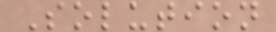Solution
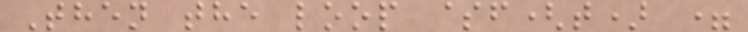Then the loop $f(t) =
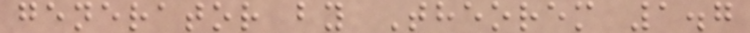generator by Theorem 1.7
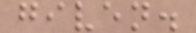given.
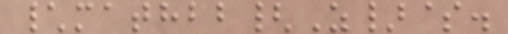\mathbb{Z}$.
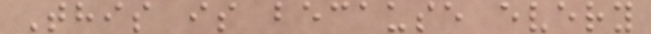This is because every
